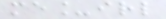me_irl
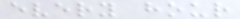every hour
